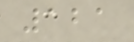121
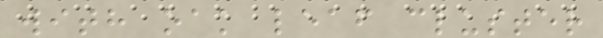with oak leaf cluster
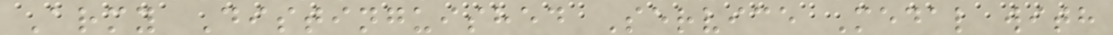Army Distinguished Service Medal with
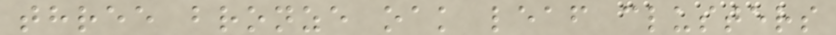three bronze oak leaf clusters
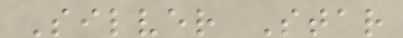Silver Star
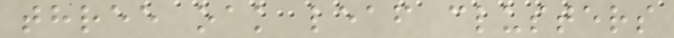three oak leaf clusters
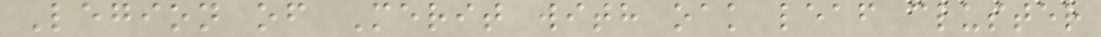Legion of Merit with oak leaf cluster
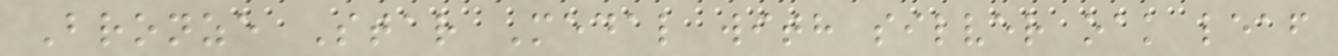Bronze Star Medal with silver oak leaf
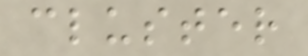cluster
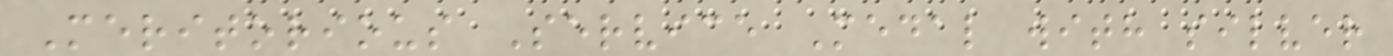Meritorious Service Medal with silver
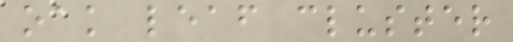oak leaf cluster
